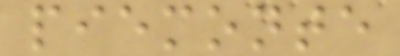piemonte
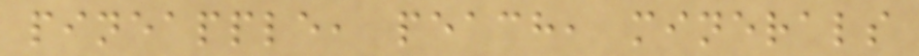pineapple, peach, minerals
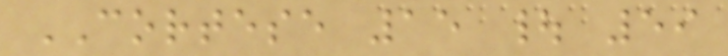CORTESE 15 | 59
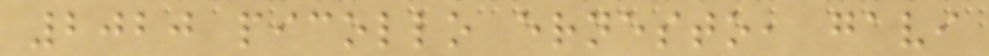2020 picollo ernesto, gavi
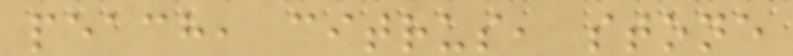peach, citrus, stone
